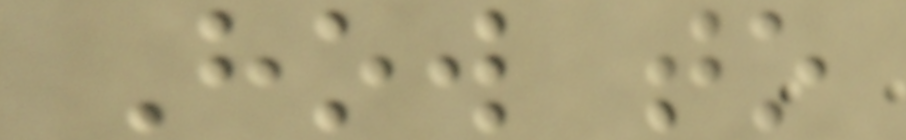How to
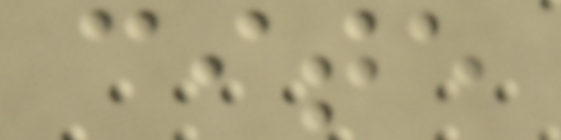cite
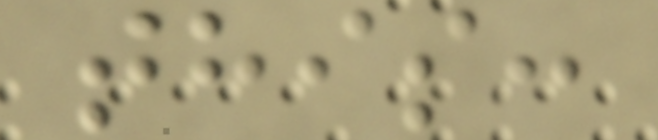this:
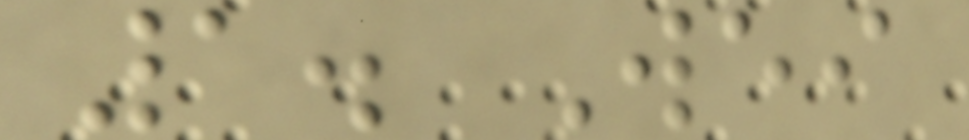1. Wei
